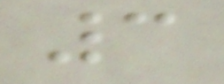3
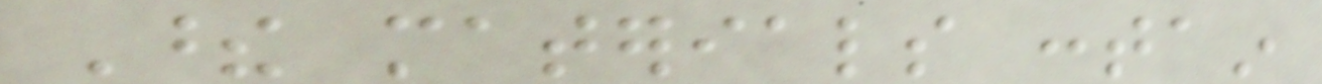These materials contain
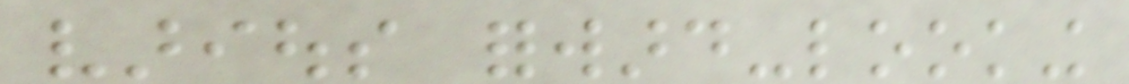various forward-looking
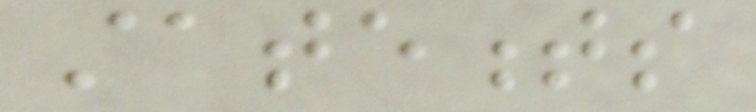statements
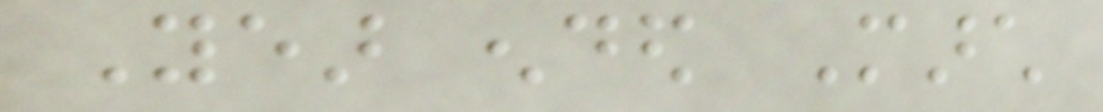Year ended March
